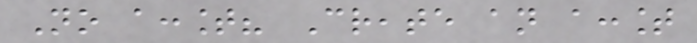No account? Create an account
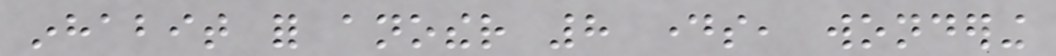inhabit for another 8 days, wondering
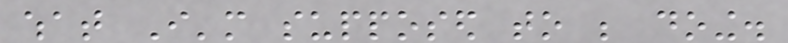what I'm supposed to be doing.
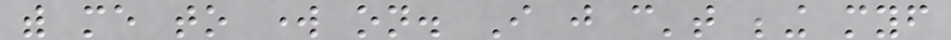with me to work on. I just can't being myself
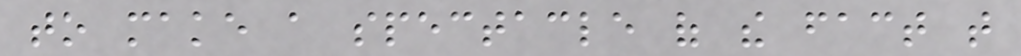to make a spectacle of the fact that
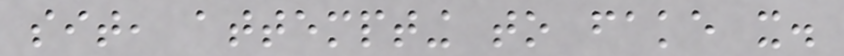sit, attempting to fake it.
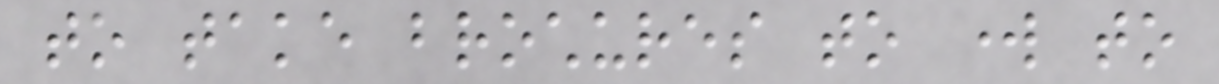to take brochures to work to
